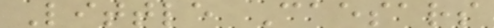Little Caesars
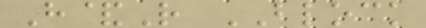H&R BLOCK
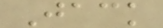Jack
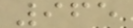965
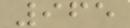965
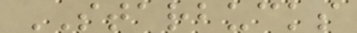STARBUCKS
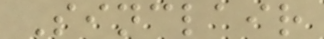Sinclair
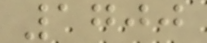1700
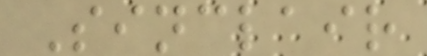Sinclair
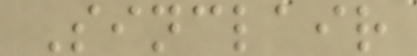Sinclair
